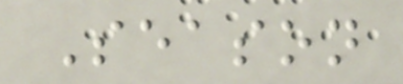Season
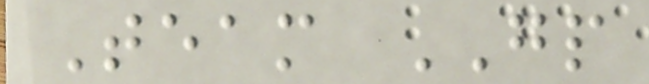Team GP
